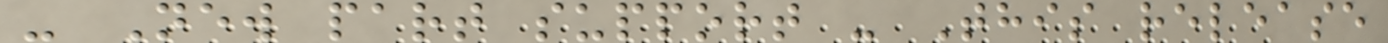- New part support - This release
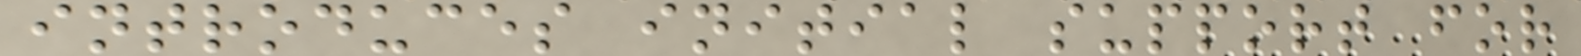introduces initial support for
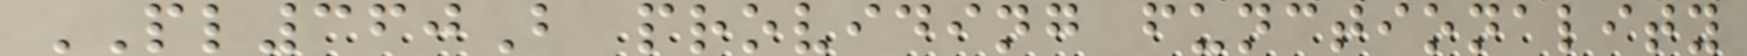PL360B providing functionality
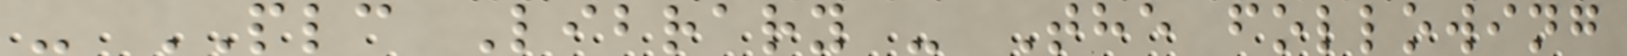- PLC Library - The following
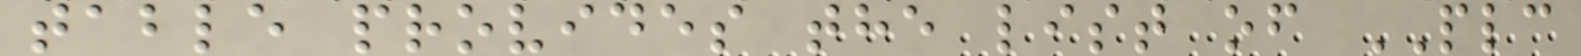table provides the list of PLC
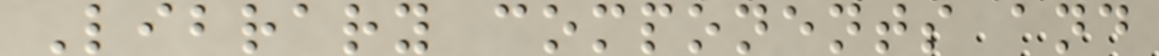Library components and
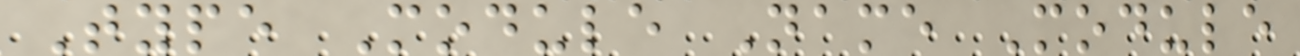Type Module Name Module
